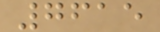7615
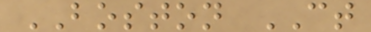BOSTON CT
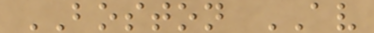BOSTON AV
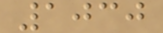1030
